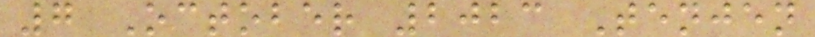7 October 2023 Tenjen
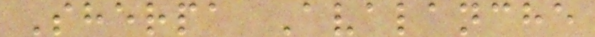Sherpa Avalanche
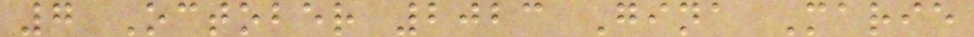7 October 2023 Gina Marie
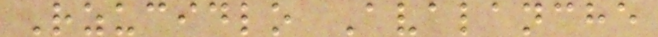Rzucidlo Avalanche
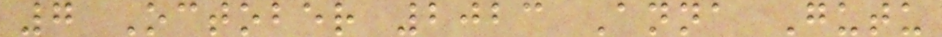7 October 2023 Anna Gutu
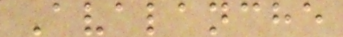Avalanche
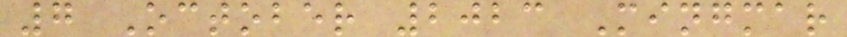7 October 2023 Mingmar
